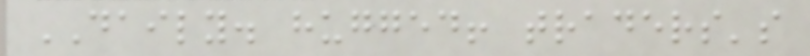DAILY. hugged! traders's
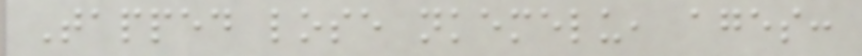Tapped lose nkemelu, ages:
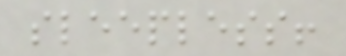sleepless!
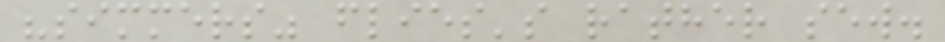"simmers" flies's rather sew.
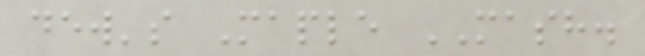dew's Maple MASH.
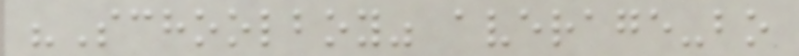"Schoolboy" average-bo
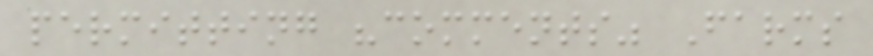permitting "comments" Farms
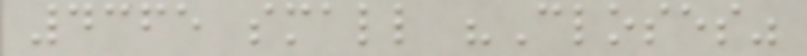4365 small "Closes"
